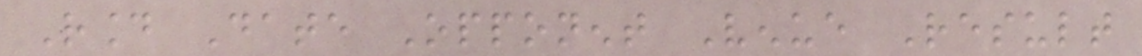Round Date Opponent Venue Result
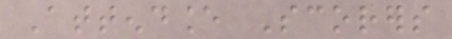Attendance Scorers
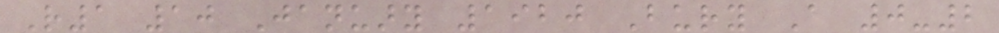R1 10 January 1920 Bury A 0-2
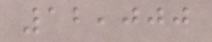12,000
